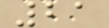21
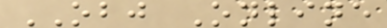OBJ Online
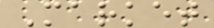Market
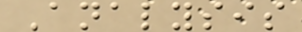Analysis
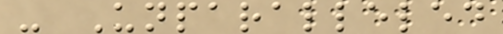- Unparalleled
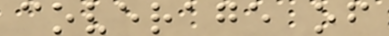coverage of
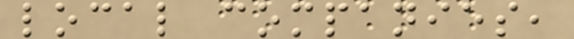local companies,
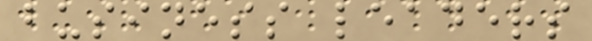business leaders
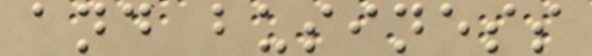and business
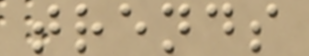trends
